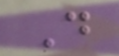D
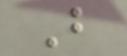B
